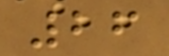26
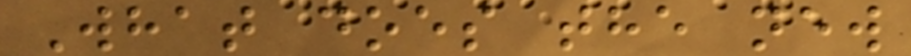What does the new
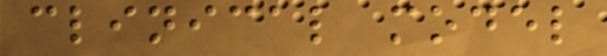clinical model
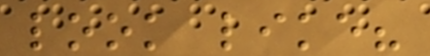look like?
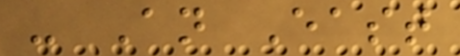- An East
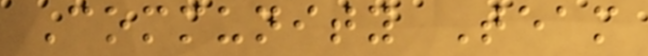Community Team
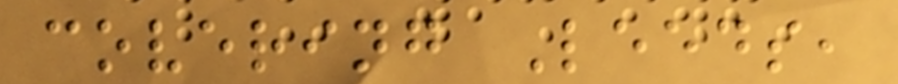covering Leeds,
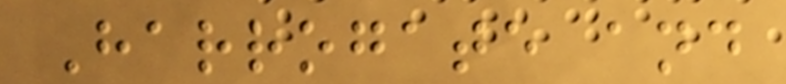Harrogate and
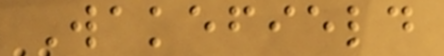Wakefield
